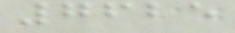7625
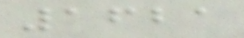1621
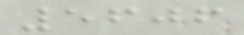5606
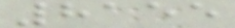8155
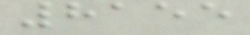8155
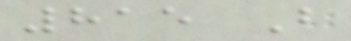815 B
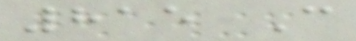815 C
